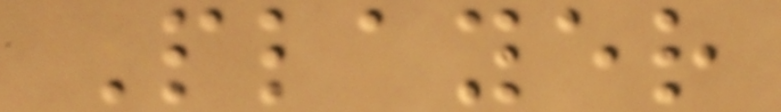Player
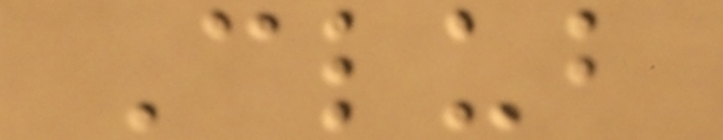Club
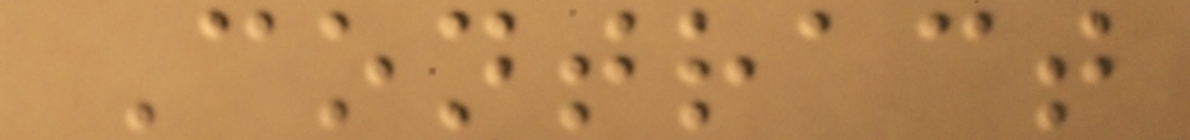Contract
